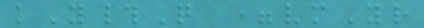kY#Q =vmYr
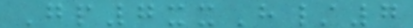Gp7xxH/7
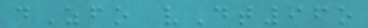dZfo vDt96o
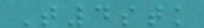T4stk
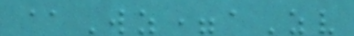@Wz=aZv
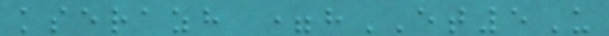kserazh =hET5U
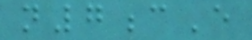n7cE
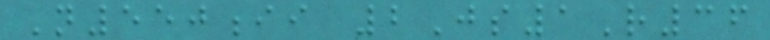N550ii 2Js1R36
